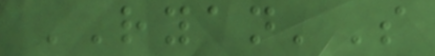RYAN'S
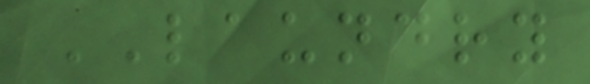LAUNDRY
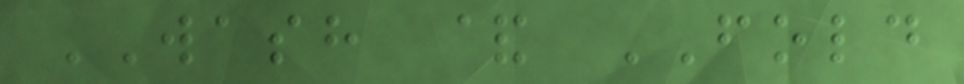WASH & FOLD
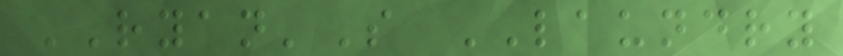RYAN'S LAUNDRY
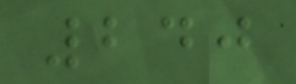240
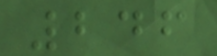246
